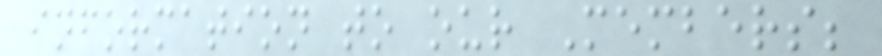information to our Members;
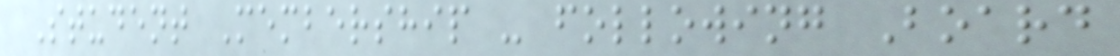Student Membership - following Board
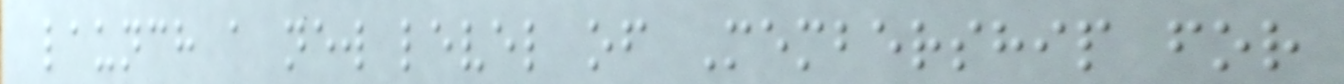launch a new level of Membership for
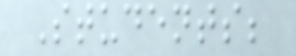Students;
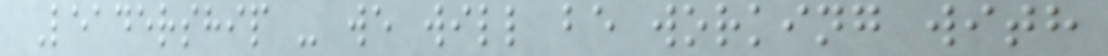Leadership - we will be working with
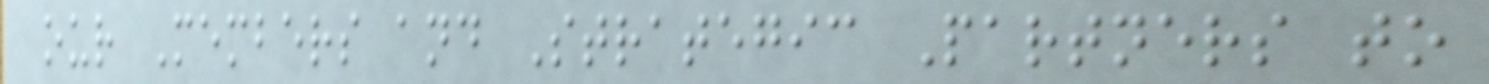our Members and Strategic Partners to
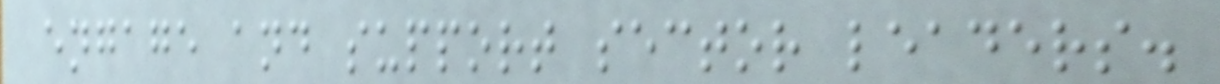engage and support sector leaders.
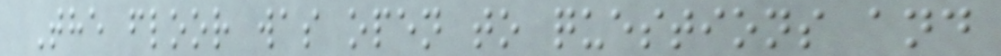The floor was open to questions and
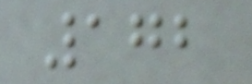172
